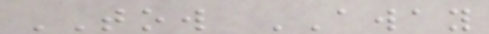TOW AWAY
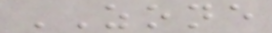ZONE
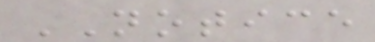NOTICE
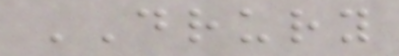DRURY
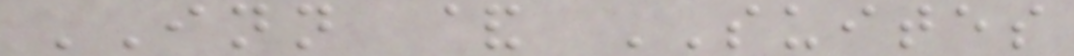INN & SUITES
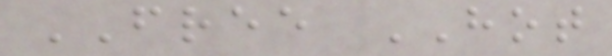FREE HOT
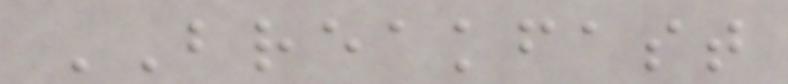BREAKFAST
